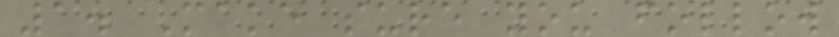1. Make sure you follow
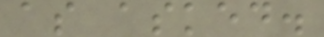as asked.
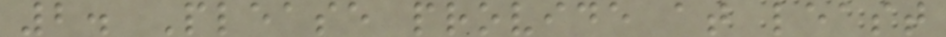2. Please provide at least
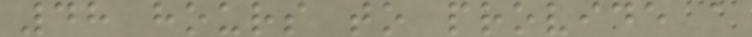48 hours to provide a
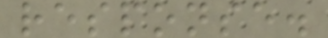response.
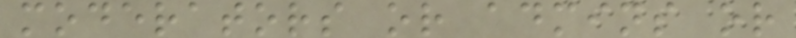moderators or admins or
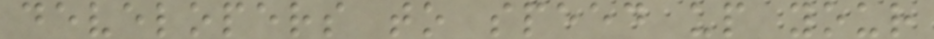developers to speed up your
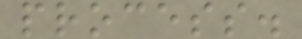process.
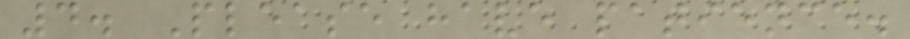4. Please have patience.
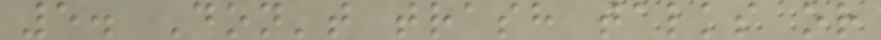5. Don't trash talks or
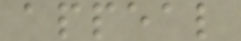appeal
